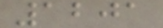1201
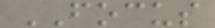FOCUS
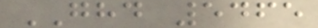GHD 5465
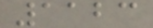1123
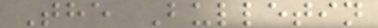The Bulletin
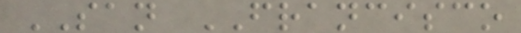SAN FRANCISCO
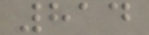814
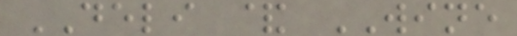DELI & WINE
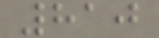810
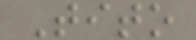Tito
